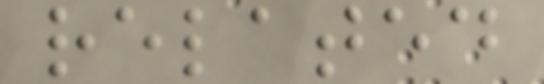related
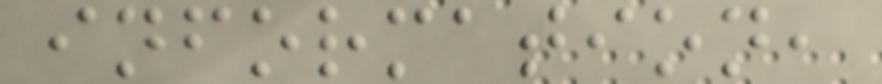information,
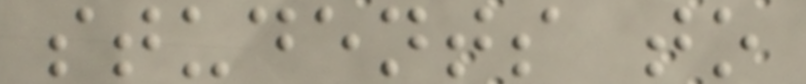students to
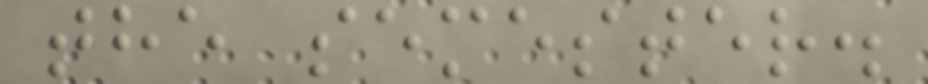the semester.
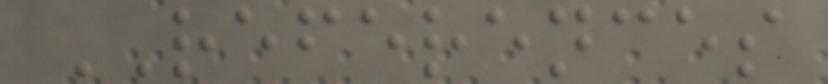REFERENCES
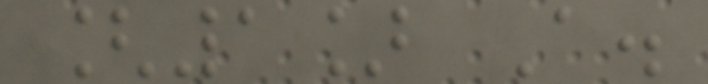[1] A.
